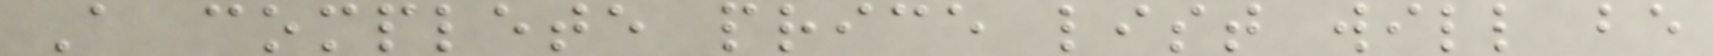A complete price list will be
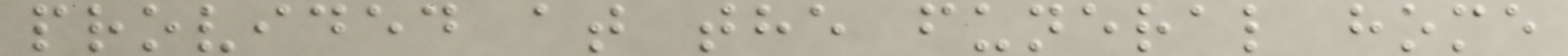provided at the funeral home
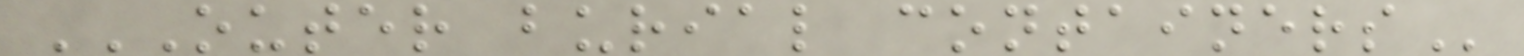OUTER BURIAL CONTAINERS
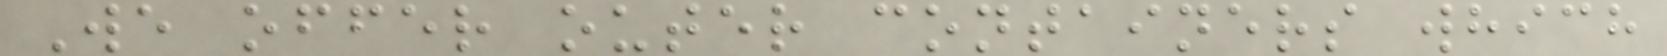We offer outer containers which
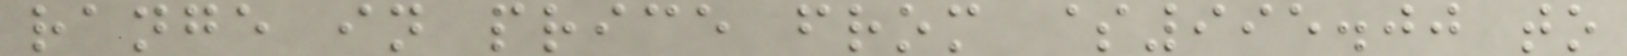range in price from $995.00 to
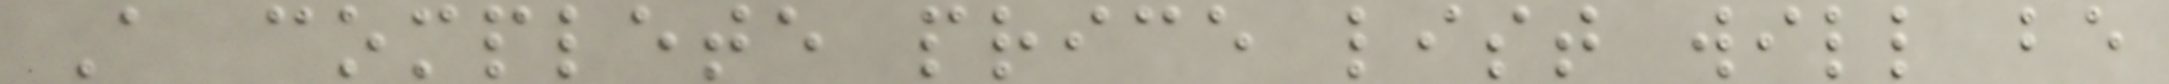A complete price list will be
